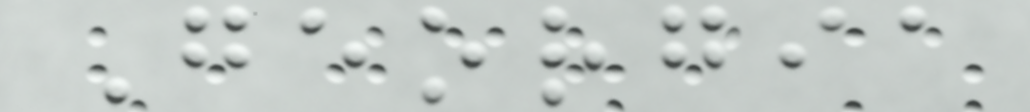Georgia
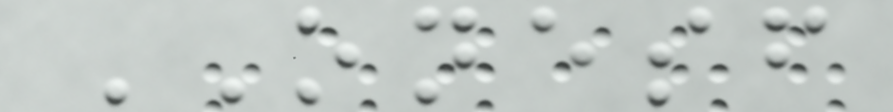ONESF
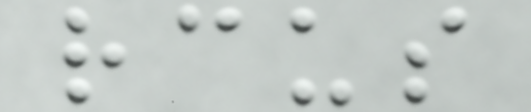rcus
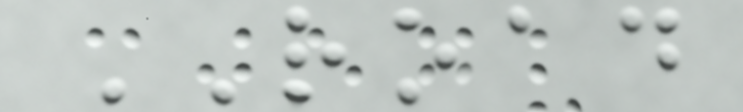ROAD
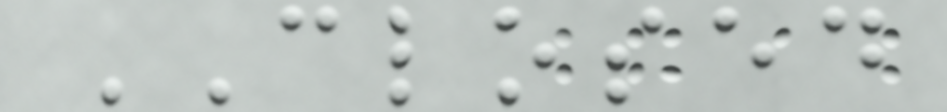CLOSED
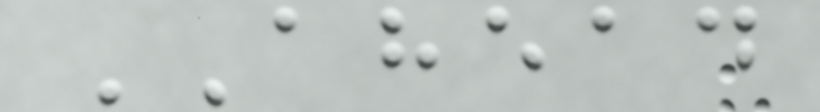AHEAD
